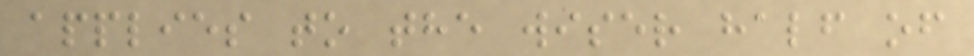applies to the wiser half of
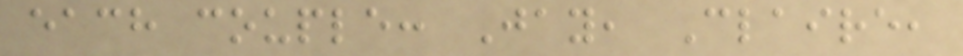each couple: Jay, Claire,
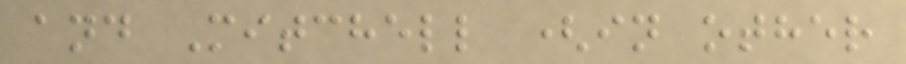and Mitchell (in other
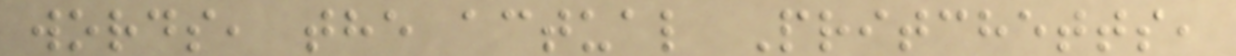words, the actual Pritchetts,
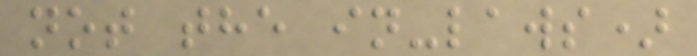not the in-laws)
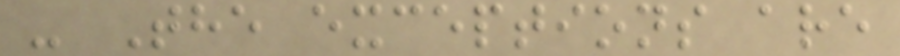- The exceptions are
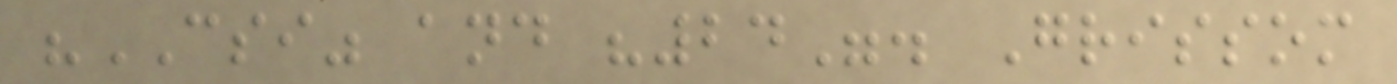"CSI" and "24". Grissom
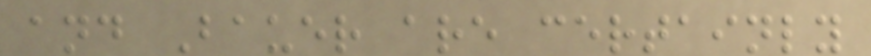and Bauer are certainly
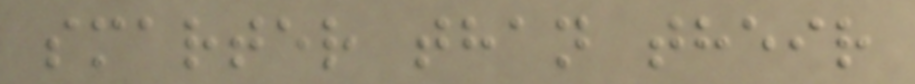smarter than their
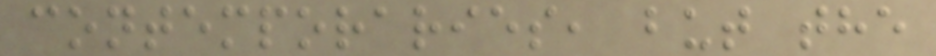contemporaries, but the
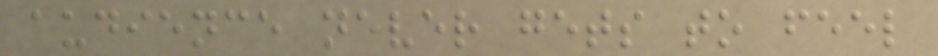audience never gets to feel
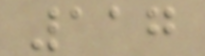117
